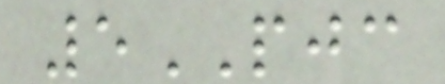5PJC
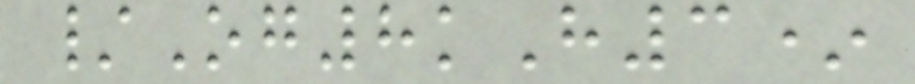/Og8kH3*
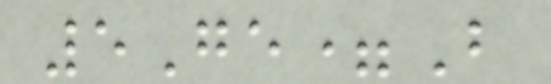5Ge=B
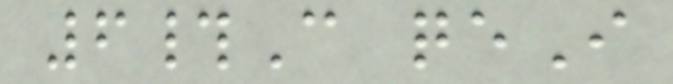6#C qeI
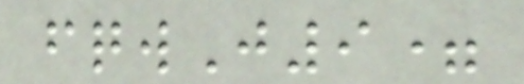fqwJ9=
